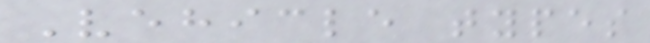Vehicle types
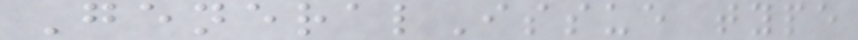GeneralIssue type
